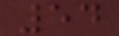54
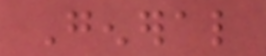General
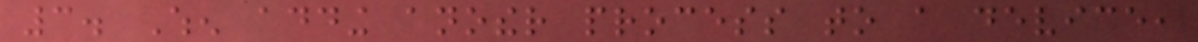3. When adding another process to a device,
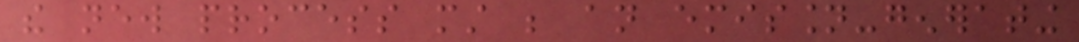the new process must be an emission-generating
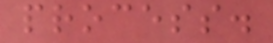process.
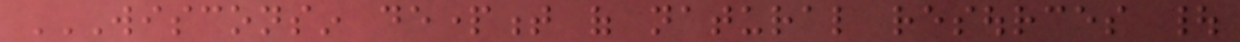WISCONSIN DEPARTMENT OF NATURAL RESOURCES |
